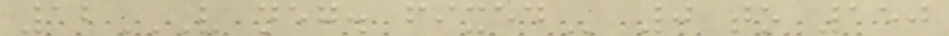12V NEG. FIXED 0 to 150
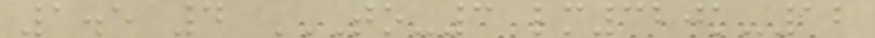1.5 4 TO-3 LM320K-12
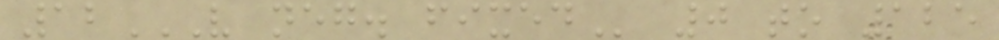12V NEG. FIXED 0 to 125
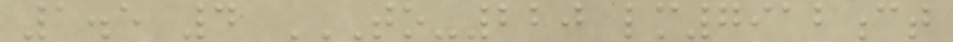1.5 4 TO-220 LM7912CT
